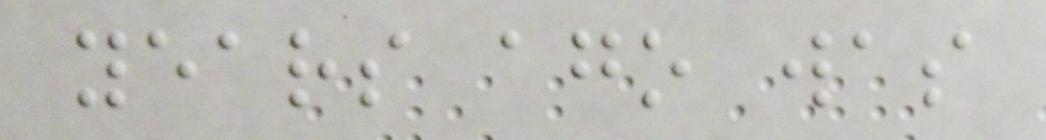years ago was
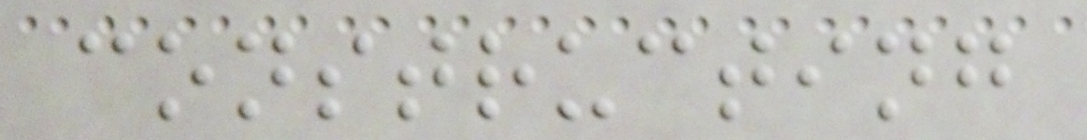constructing
